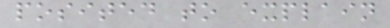posited to explain
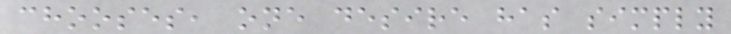chooses, one desire has simply
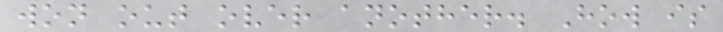won out over another. How is
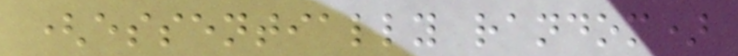(essentially random)
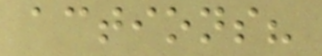actions?
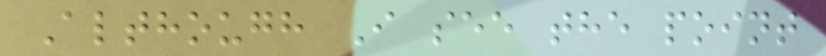Although I see the point
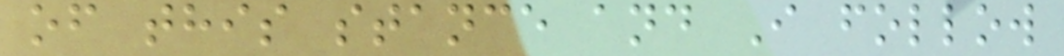of this stance and I follow
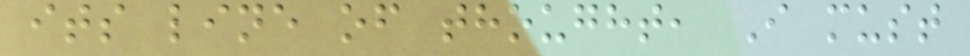its line of thought, I must
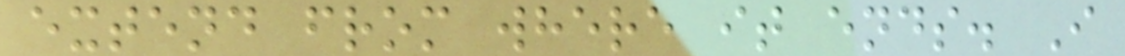extend from where it ends. I
